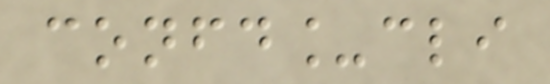confd_cli
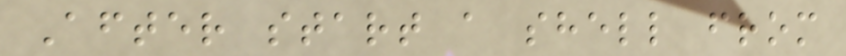After start a shell from
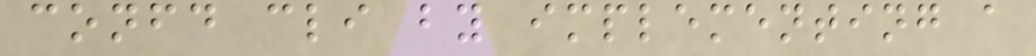confd cli by implementing a
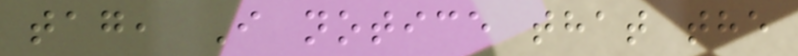tag, I notice that the
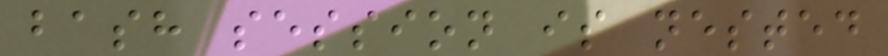bash session is nested
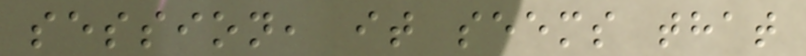session, it seems that
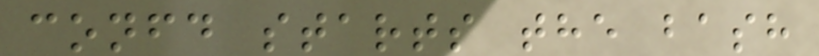confd starts the bash
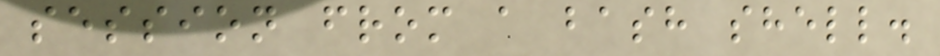session from a bash shell.
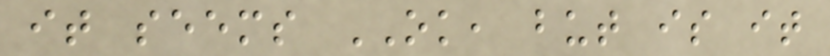it seems OK, but is it
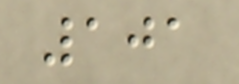101
